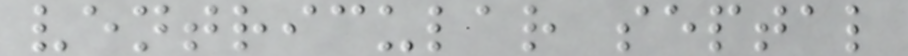ventricular septal
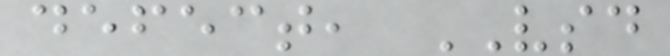defect, VSD
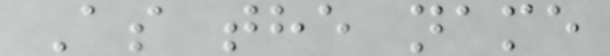As the name
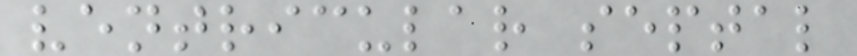ventricular septal
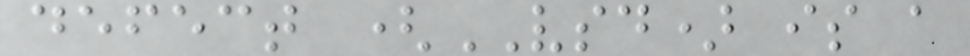defect (VSD) is a
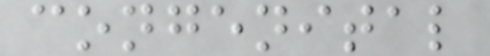congenital
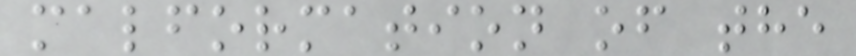malformation of the
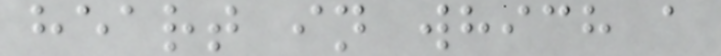heart in which a
